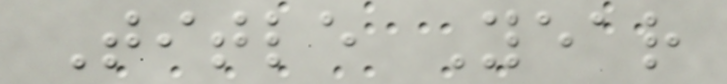Title Year
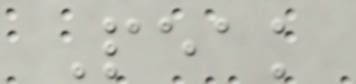Peak
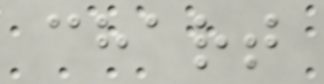chart
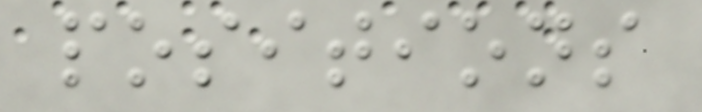positions
